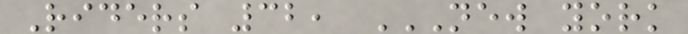Riders 32, NEW YORK
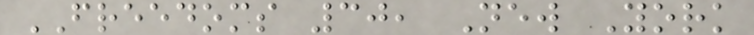FREEDOMS 30, New York
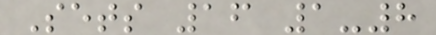Sets 16 1-8
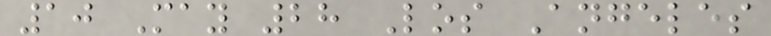10 May 28 Los Angeles
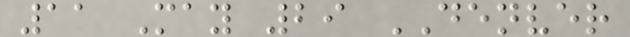11 May 29 DENVER
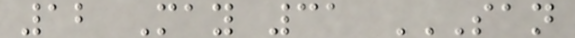12 May 31 SAN
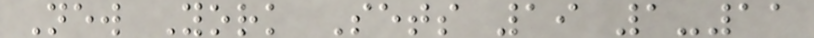New York Sets 19 1-11
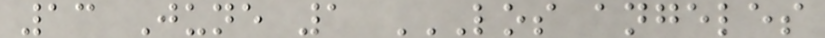13 June 1 LOS ANGELES
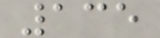135
